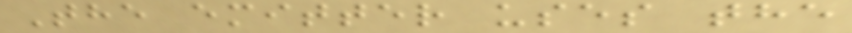The emitter uses the
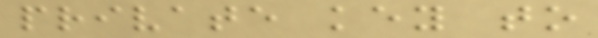private key to
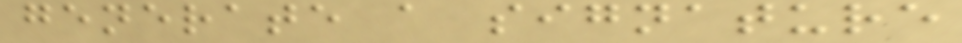generate a signature
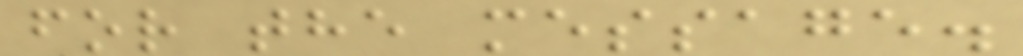for the message.
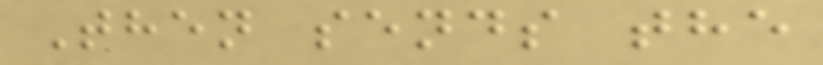Then sends the
